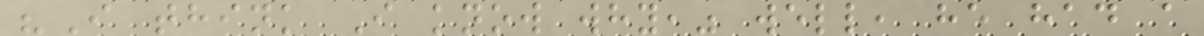"I think I know why," well, he had a
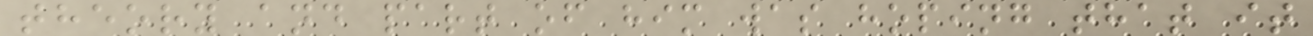theory and part of him was hoping that it
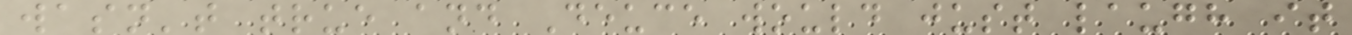wasn't true and Deuce would just laugh it
